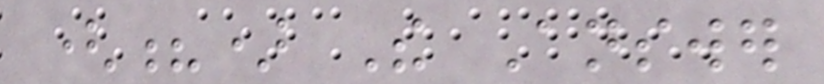(?) The Answer
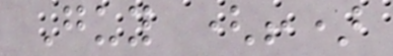Guy (!)
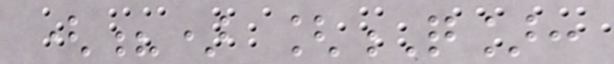(?) [Q]:
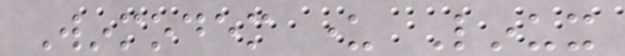Winmodem under Linux
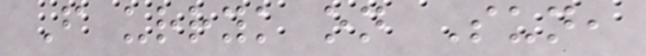From urryk on Sun,
